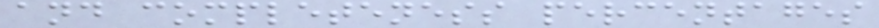and completeness percentages
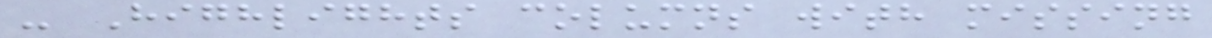- Highlights columns with missing
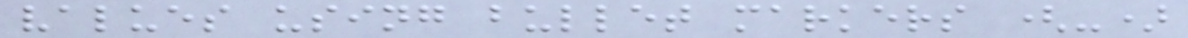values using bullet markers (-)
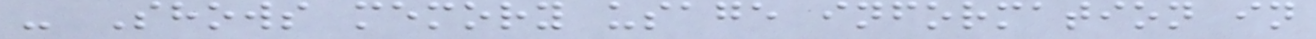- Shows memory usage information in
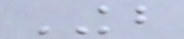KB
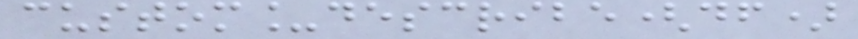custom_describe(df)
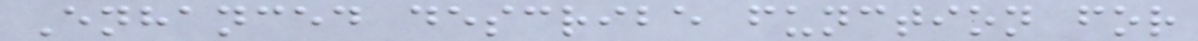Enhanced describe function for
